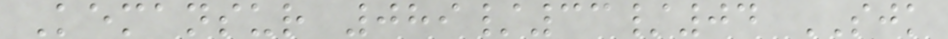Kemansur 089/33/04 SJK
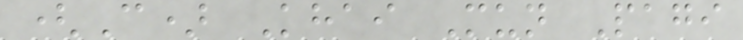(C) Khai Mun Pagi
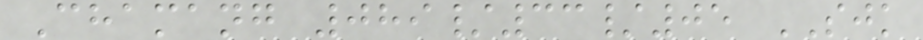Chamang 089/33/05 SJK
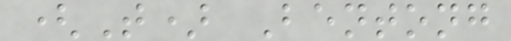(T) Bentong
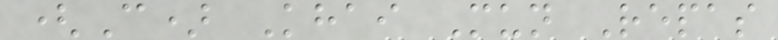(C) Khai Mun Repas
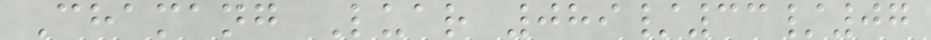Chamang Luar 089/33/07
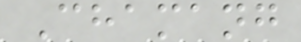Chamang
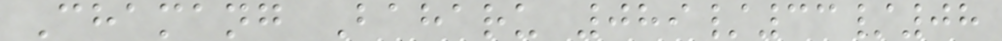Chamang Baharu 089/33/08
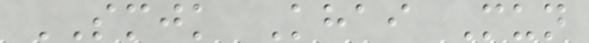SMJK Khai Mun
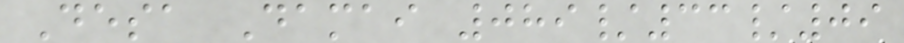Desa Damai 089/33/09
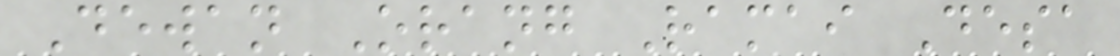Dewan Orang Ramai Desa
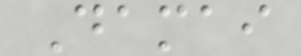Damai
